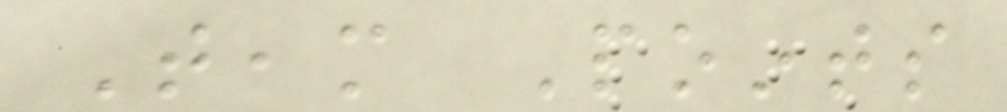Team Points
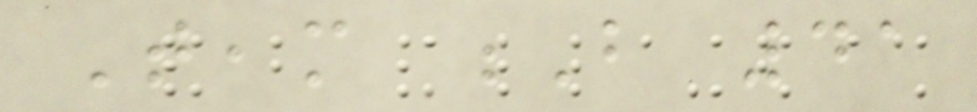Team B 41
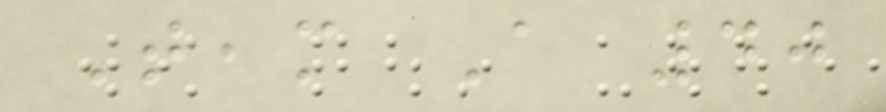Team A 40
